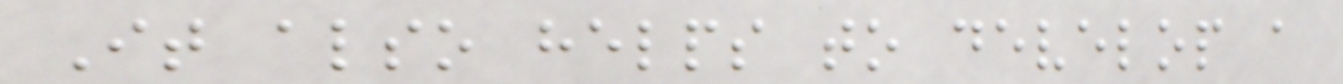It also helps to develop a
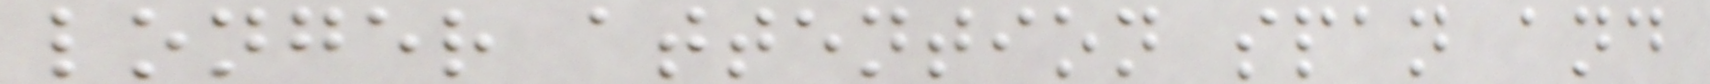longer attention span and
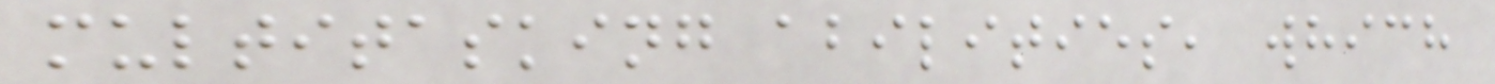multitasking abilities, which
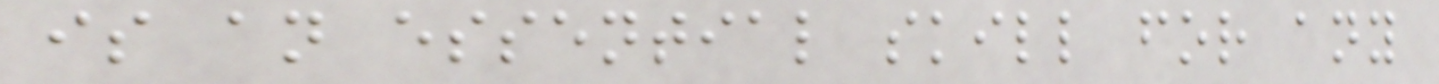is an essential skill for any
